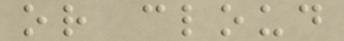or cloud
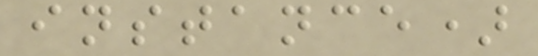instance)
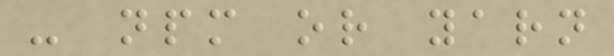- npm or yarn
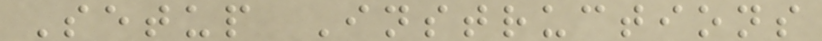Setup Instructions
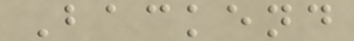Backend
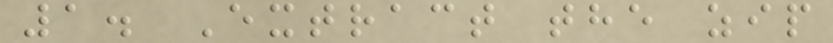1. Extract the zip
